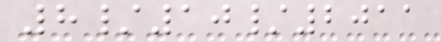8/10/2011
